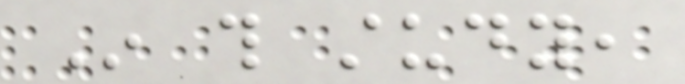In this study,
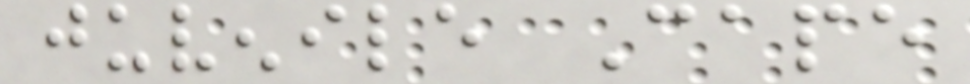juvenile Cape
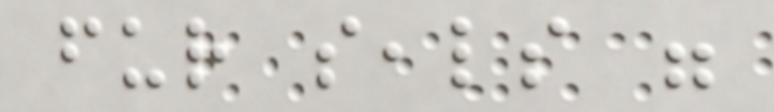fur seals were
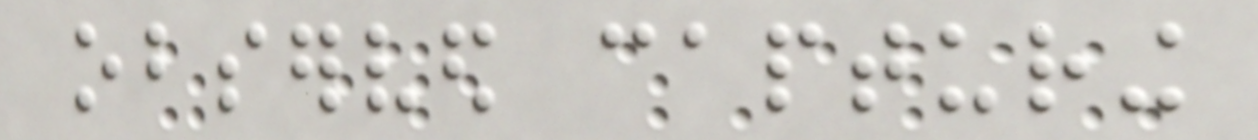observed capturing
